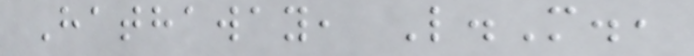Hathaway, L.M.,
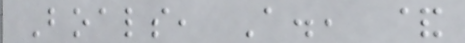Boals, A., &
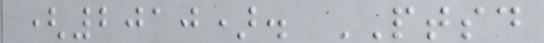(2010). PTSD
